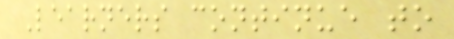Learners continue to
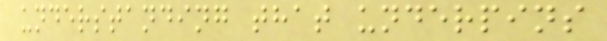understanding that underpins
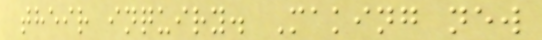their inquiry. Making new
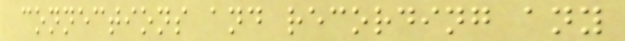connections and recording any
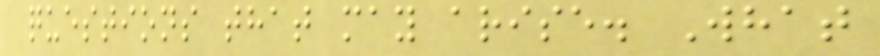questions that may arise. What
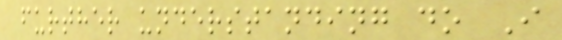further understanding do I
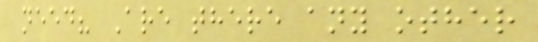need? Are there any other
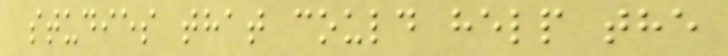studies that could help the
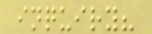inquiry?
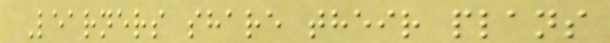Learners share their plans
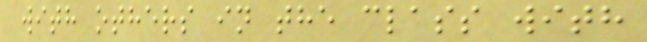with others in the class with
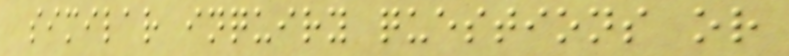similar inquiry questions or
